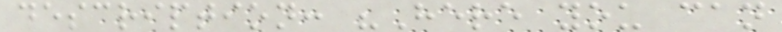description: "Here you can
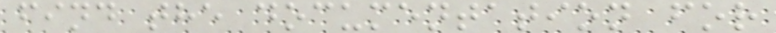find the documentation for
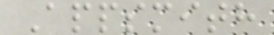Appsmith
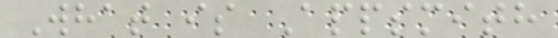What is Appsmith
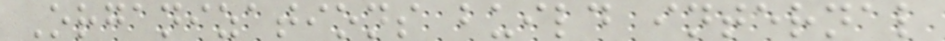Organizations build internal
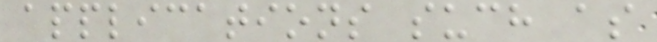applications such as
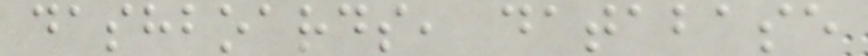dashboards, database
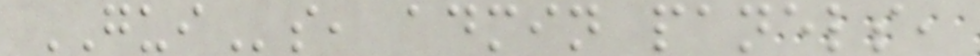GUIs, admin panels,
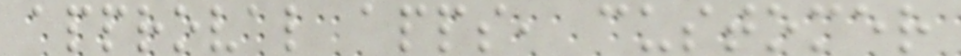approval apps, customer
